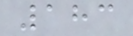183
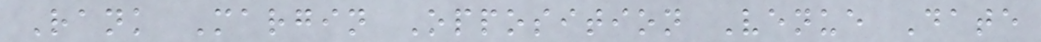Rank Margin Opposition Venue Date
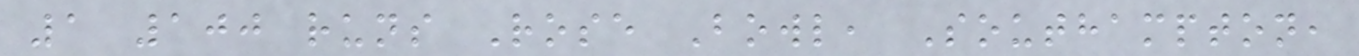1 100 runs Rose Bowl, Southampton,
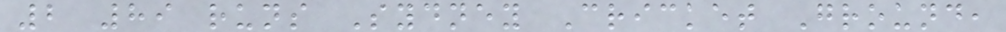2 89 runs Sydney Cricket Ground,
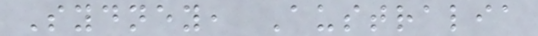Sydney, Australia
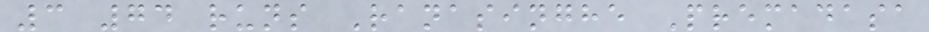3 74 runs Ranasinghe Premadasa
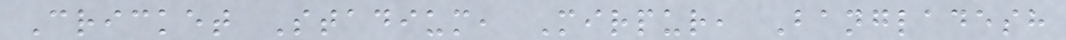Cricket Stadium, Mirpur, Bangladesh
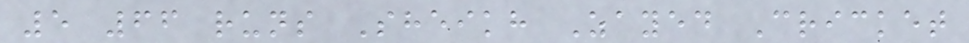5 66 runs Sheikh Zayed Cricket
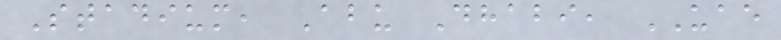Stadium, Abu Dhabi, UAE
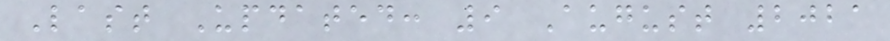Last Updated: 9 August 2021
